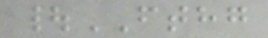|FTHG
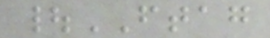|FTAG
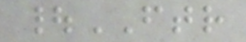|FTR
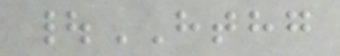|HTHG
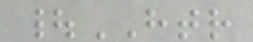|HTR
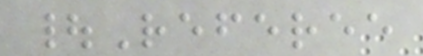|Referee
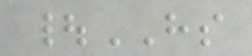|HS
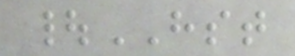|HST
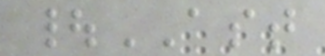|AST
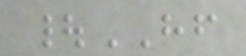|HF
